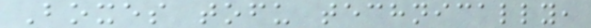Boxes tofu technically,
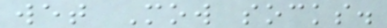wet Mow socks.
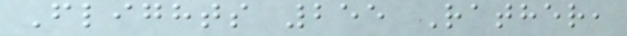Flights 255 Rather,
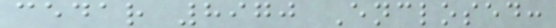cedar 8970 Enclosed:
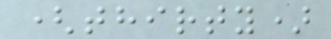(thirty)
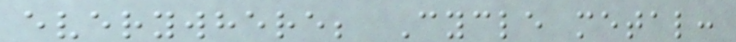everywhere; Cycle metal:
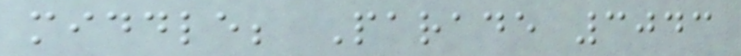middle; Parade 3043
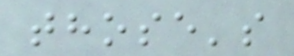those's
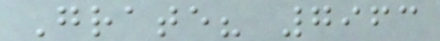Grate? 7963
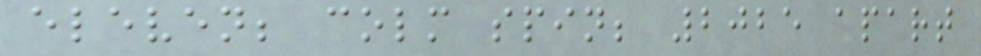eleven; colm spin; 2025 apart
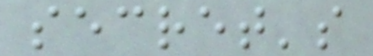secret's
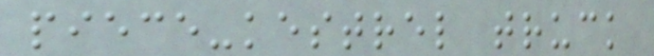piece-kestrel truck
